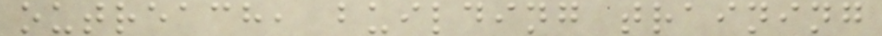outreach, building training
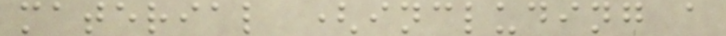material (including a
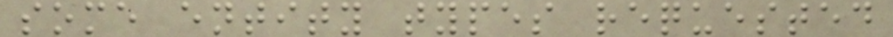some entity types requested
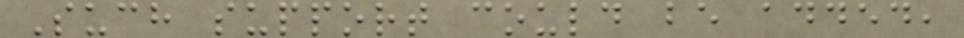Such support could be added,
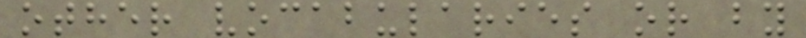other vocabularies or by
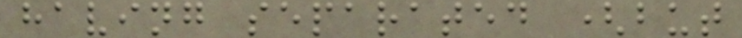having separated (but
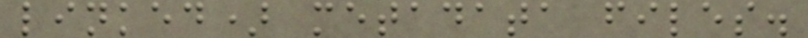linked) metadata files.
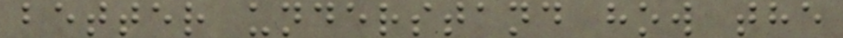better understand how the
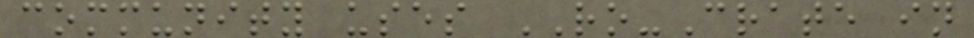community uses RO-Crate in
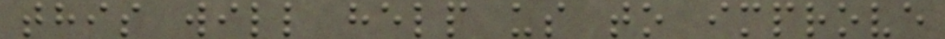this will help us to improve
